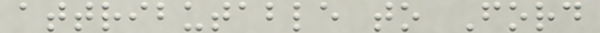attributable to Ford
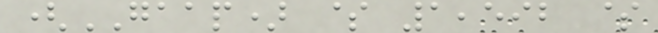(GAAP) $ 1,592 $
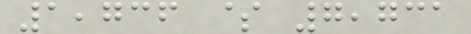1,736 $ 7,731
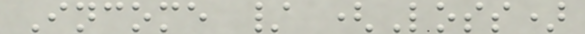Income / (Loss)
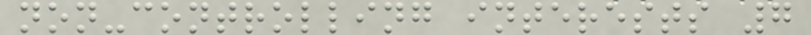non-controlling interests 7
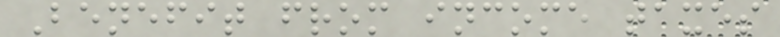Benefit from income taxes
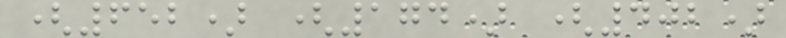(652) (174) (402)
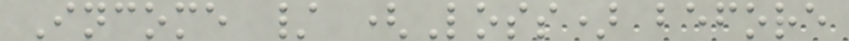Income / (Loss) before
